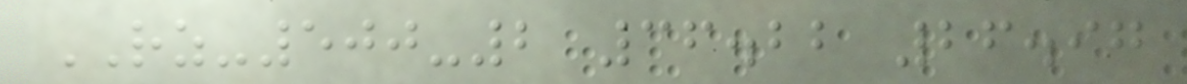RZ-500-2 36.22 26.97
